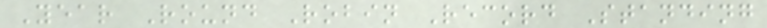Year Round Robin Record Standing
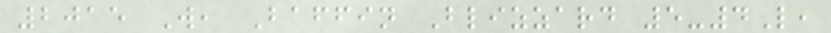2015 W, Baffin Blizzard 5-4L,
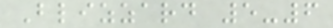Blizzard 5-6
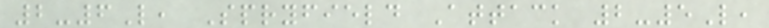2-6L, Spryfield Attack 2-5L,
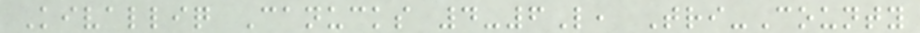Kivalliq Canucks 4-6L, Tri-County
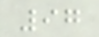97
